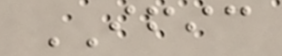IFIC
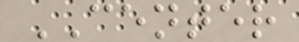CENTER
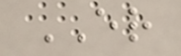ER
